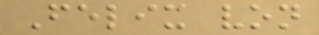Felix von
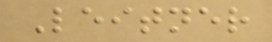Leitner
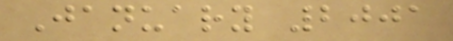January 2001
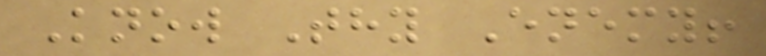Know Thy Enemy!
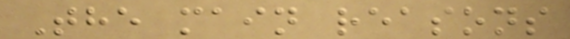The main reasons
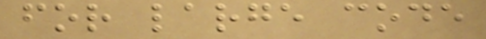for large code
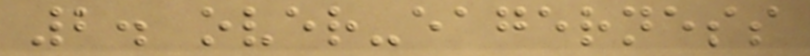2. over-eagerness
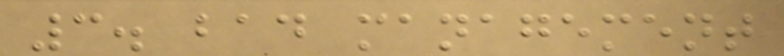3. bad management
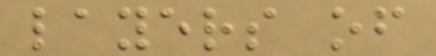layers of
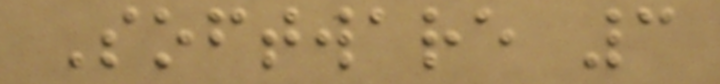Software 3
